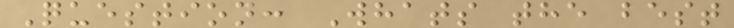Question: Whats the best
